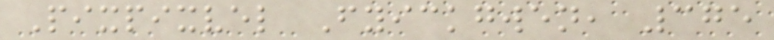Pixpixvel Fyickgwen, 375
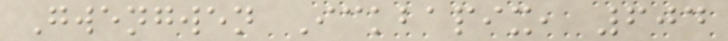Gwengwen Ickbapix, 604
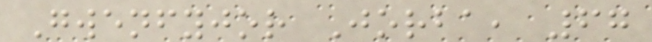Gwenfyjor Jorba, 67
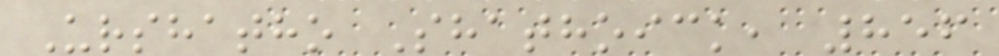Urshatho Shathoick, 856
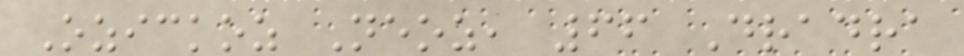Ozickoz Neoz, 66 Dradra
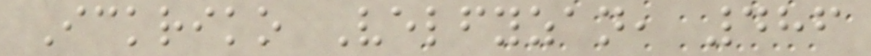Ickriko Velfyzan, 486
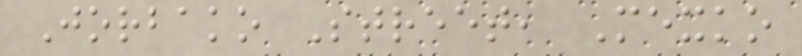Jorbako Street, Mexko
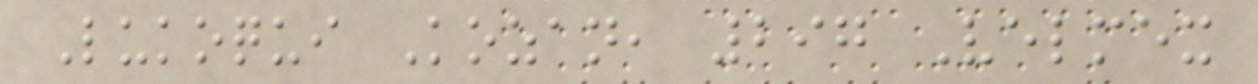Lukoqui Kozan, 297 Velmex
